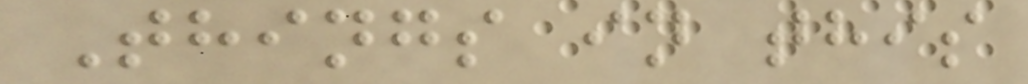Things in this
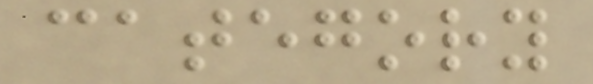category
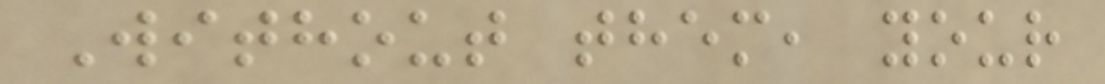Without them, your
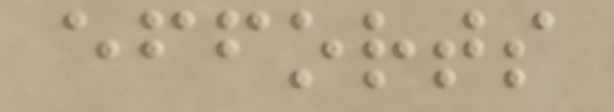efforts
